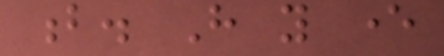b. Have you ever
